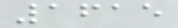1615
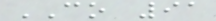CO 91
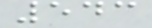543
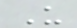U
